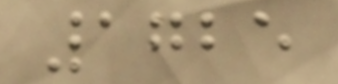1725
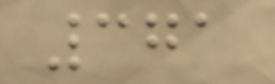371
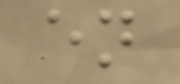en
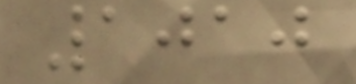1010
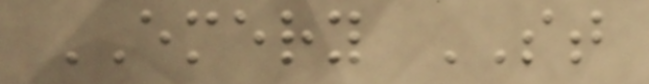EMERY ST
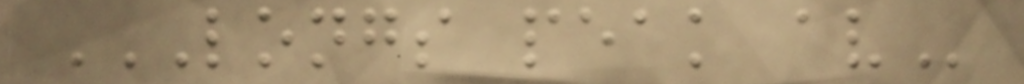LONGS PEAK AV
